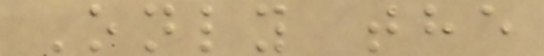Only the
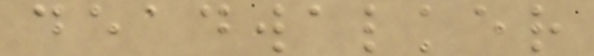deadwalker
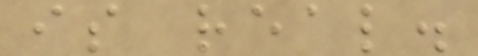is real.
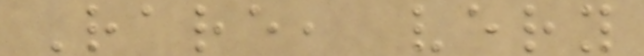Rare, very
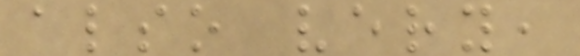also very,
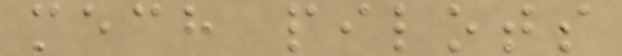mech pilots
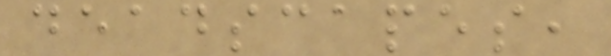deadscapes,
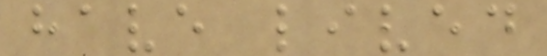have lived
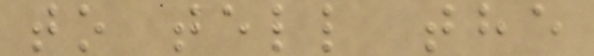to tell the
